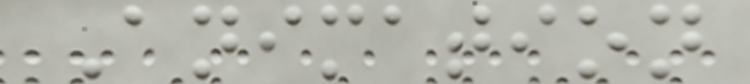Animation
